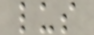lus
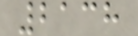2138
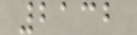2132
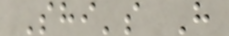Shi's H
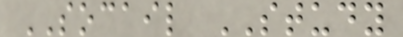SOCAIL STUDY
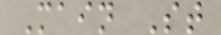Main St
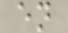en
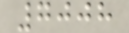7008
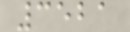3521
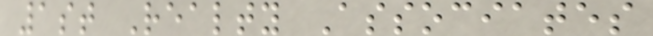1st Realty Associates
